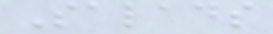Salads
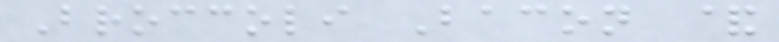Broccoli Bacon &
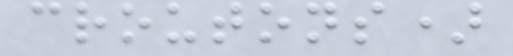croutons)
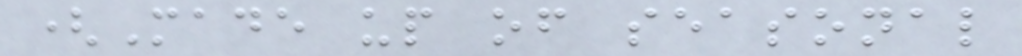(Made up of seasonal
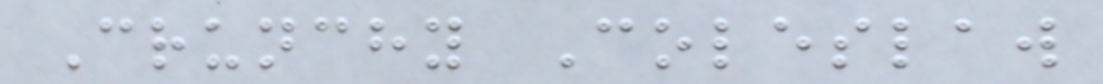Crunchy Coleslaw
